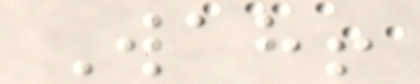Wah!
